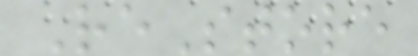ReStore
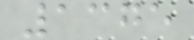1375
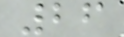26
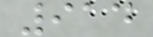914
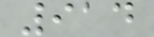914
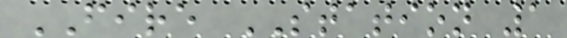FIRE STATION 1
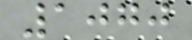1070
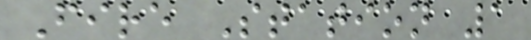Fire Station 1
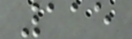115
